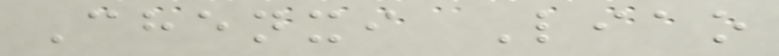Chenxi Liao
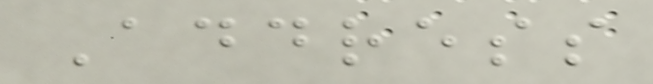Address
